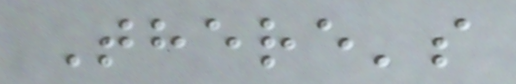There's
